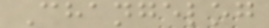Changelog
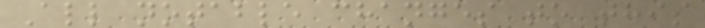All notable changes to this
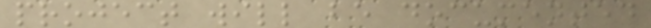project will be documented
